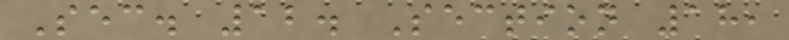Sec. 12. Section 18,
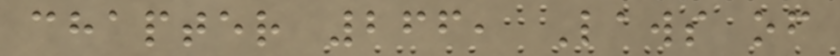chapter 266, Laws of
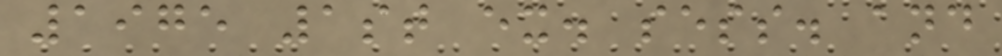1975 1st ex. sess. and
